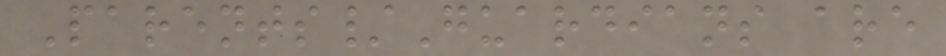Parents/Guardians are
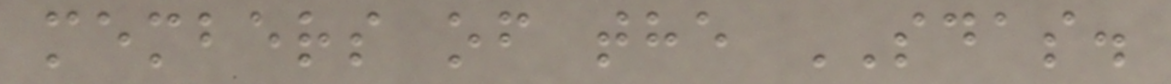members of the SDAS.
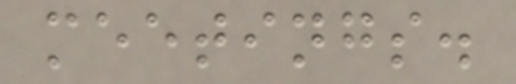meetings.
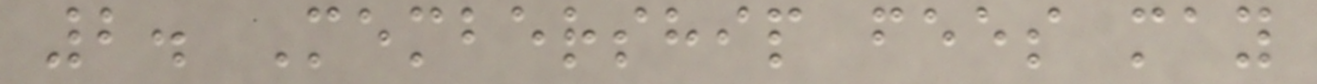2. Membership fees may
